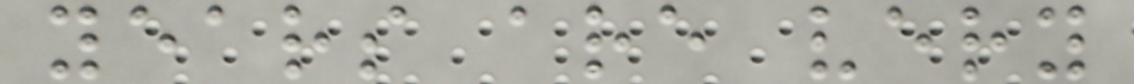years are very
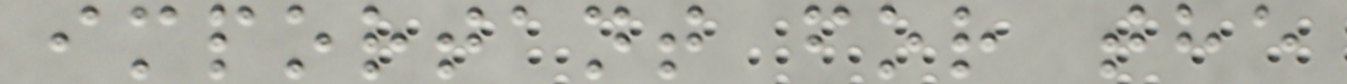important for the
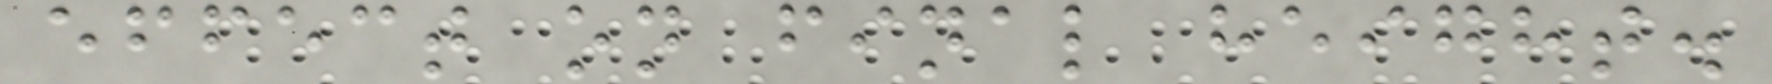effect on final height.
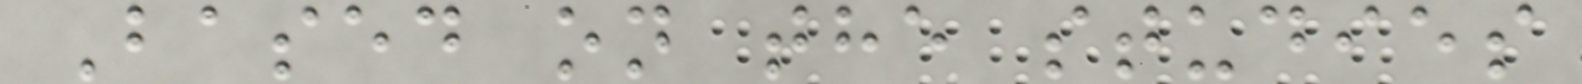Based on the studies
